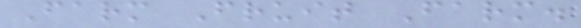Farm Fruit Farm.
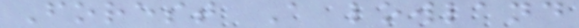Forest A lowland
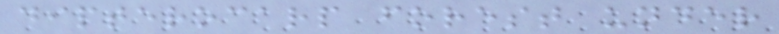dipterocarp forest under
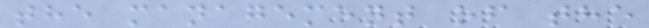the management of the
